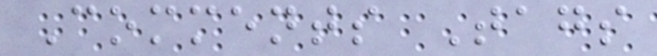Comments Tags
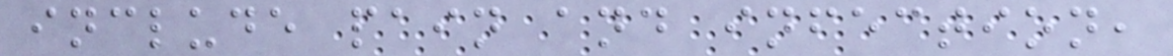include pain and infection,
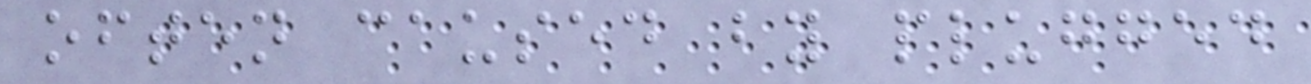often caused by plugged
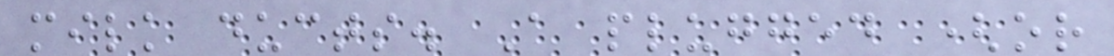milk ducts. A plugged (or
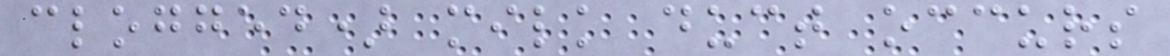clogged) milk duct occurs
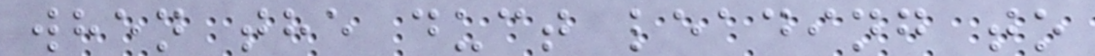when the duct leading to
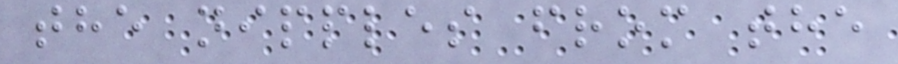the nipples from the
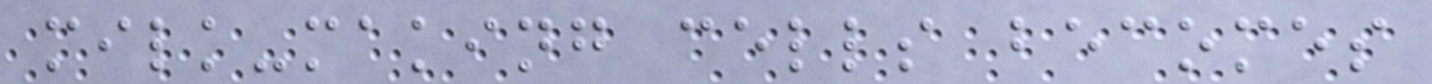milk-making cells becomes
